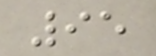95
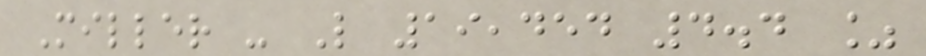Miller - L 19,454 4.4 %
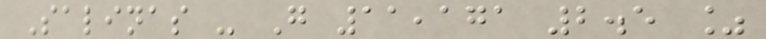Salinas - G 11,171 2.5 %
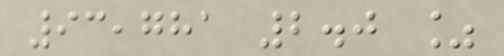93,781 2.0 %
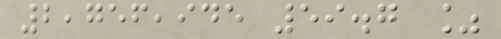2,756,945 59.7 %
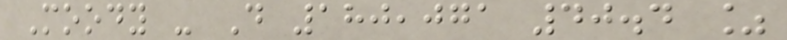Moody - D 180,071 40.4 %
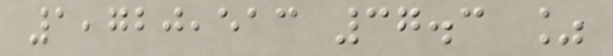1,720,513 37.3 %
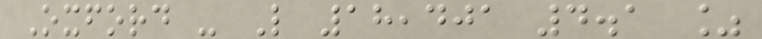Oxford - L 18,401 4.1 %
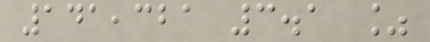141,321 3.1 %
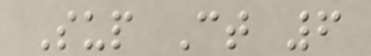Sup Ct 6
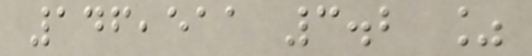146,511 3.2 %
